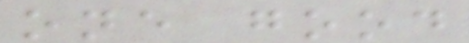one good
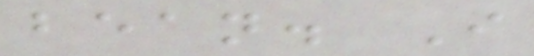bean. I
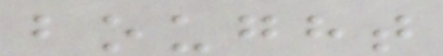bought
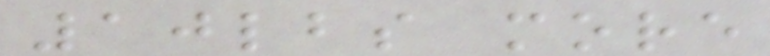10lbs more
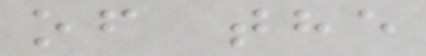of the
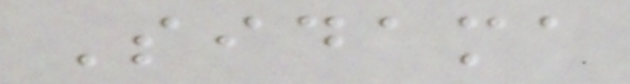Sidama
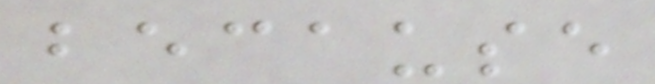because
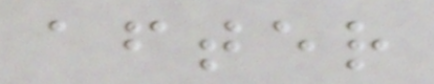after
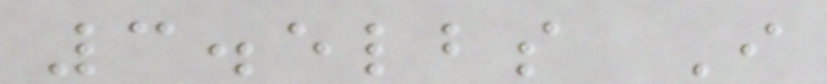3.5lbs I
